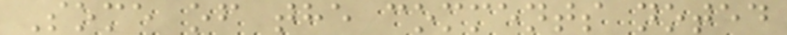Some of the comments noted
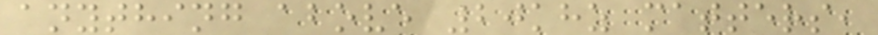anything above 20khz matters,
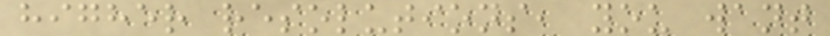higher resolutions, you want
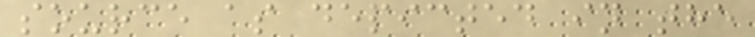source as depicted in the
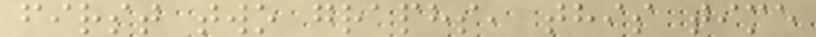first two graphs, this time
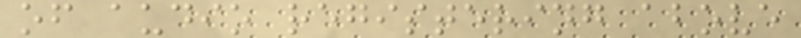of audio registering above
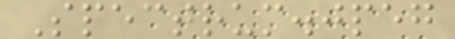Spectrum.jpeg
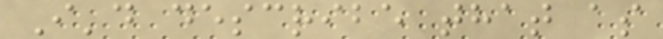I'd describe that as
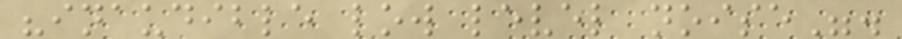"inaudible low level noise".
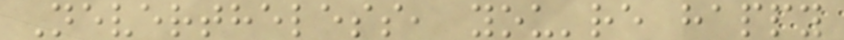Nevertheless, you're happy
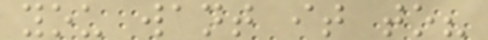you want it to?
